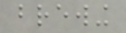brewing
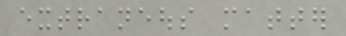extraneous matter
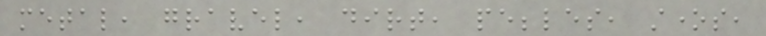metal, gravel, dirt, pebbles, stones,
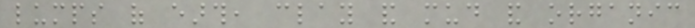lumps of earth, clay and mud and organic
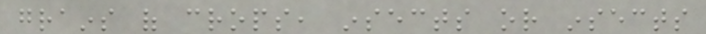grains of crops, insects or insects
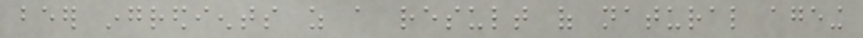beer ingredients as a result of natural ageing
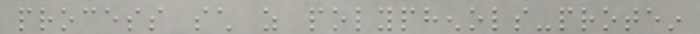process such as polyphenols-protein
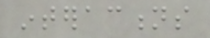interactions
